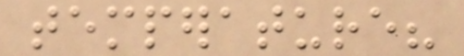temperature?
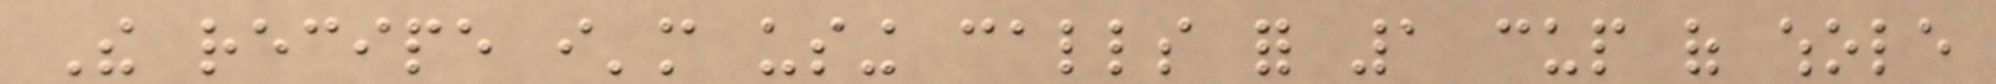The recipe i'm using calls for 1 cup of whole
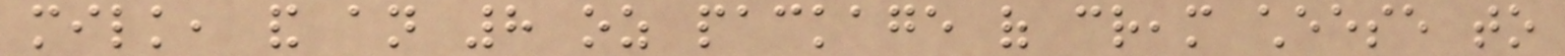milk, and an 8 oz package of cream cheese to
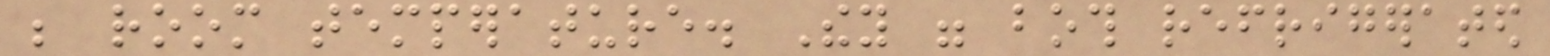be room temperature. They were both refrigerated
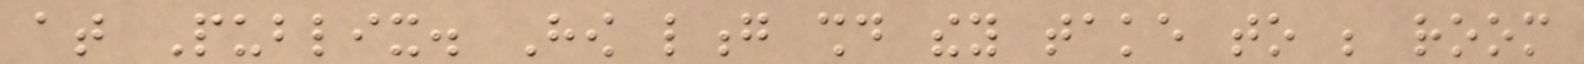at Publix. How long should they take to be room
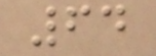64
